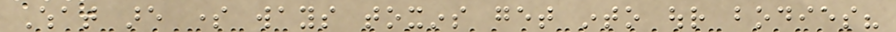What are some ways toxins get into our bodies?
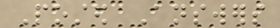Posted Answers
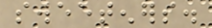sweeteners.
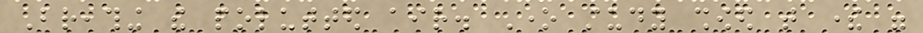Breathing the polutted air. One study showed that there were
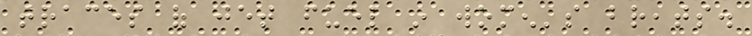traces of jet fuel in women's breats.
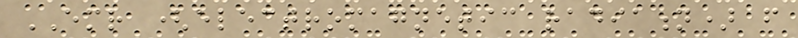EMR (electromagnetic radiation) from
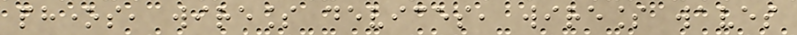phones, wireless devices, wireless waves
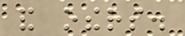and others.
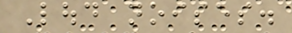Loud noises.
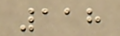118
